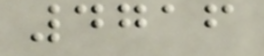4716
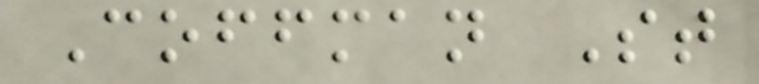Coffman St
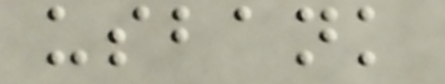usbank
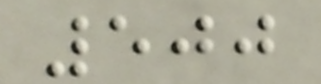500
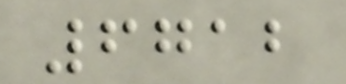6712
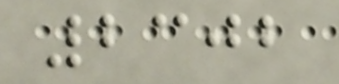2302
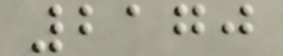2170
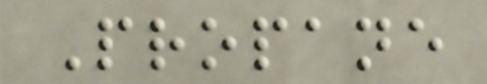Propane
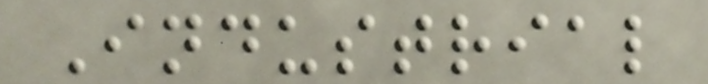Industrial
